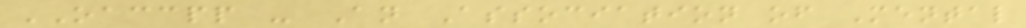OACCPP - An Association of Mental
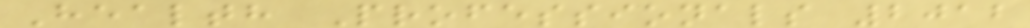Health Professionals 2012
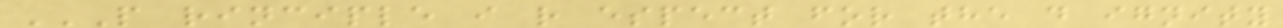P RINCIPLE I R ESPECT FOR THE D IGNITY
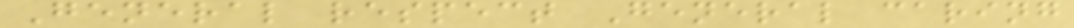General respect General caring
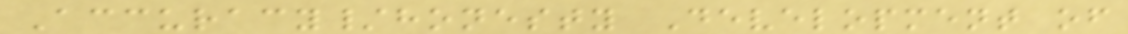Accuracy/honesty Development of
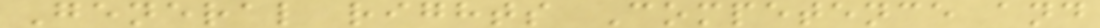General rights Competence and
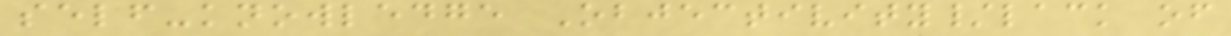self-knowledge Objectivity/lack of
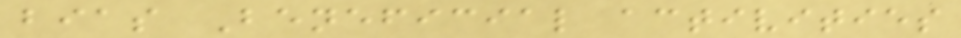bias Beneficial activities
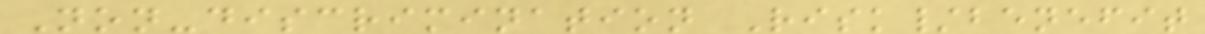Non-discrimination Risk/benefit
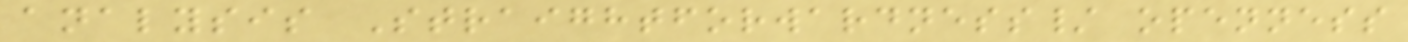analysis Straightforwardness/ openness
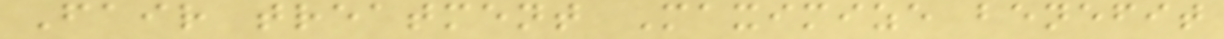Fair treatment Maximize benefit
